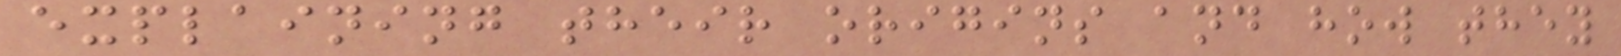explaining their origins and how they
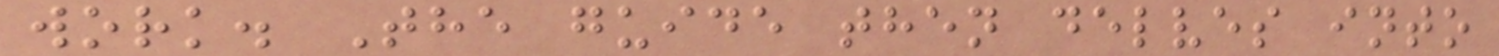work. The guide then delves into
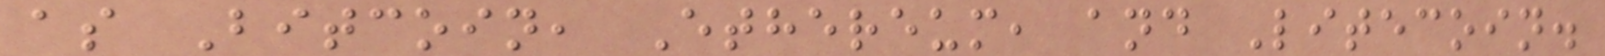as Bitcoin, Ethereum, and Litecoin.
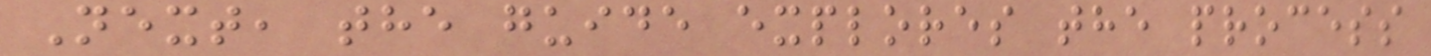Next, the guide explores the process
